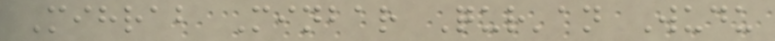Mihrab Minbar Qur'an Wudu
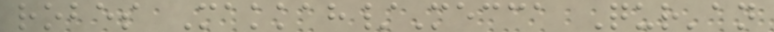robes Makkah/Mecca Qur'an
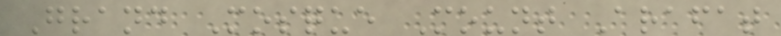Grand Mosque Mount Arafat
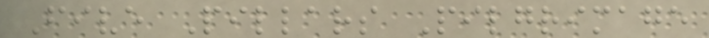Five Pillars Pilgrimage
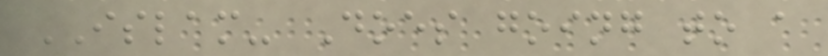ISLAM- Does going to a
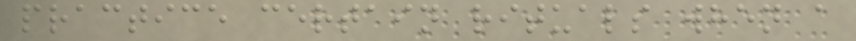practice certain rituals when a
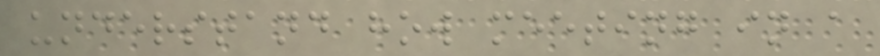understand how meeting in a
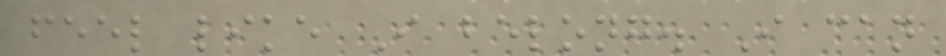feel like I belong. I can
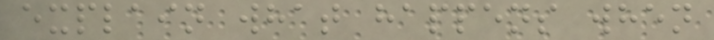explain what happens when
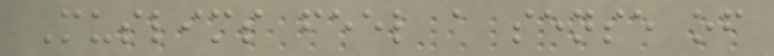Muslims feel a sense of
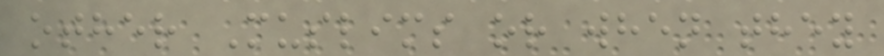other Muslims or when they
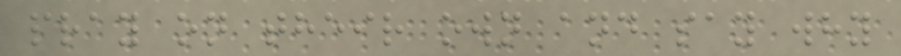pray on their own and say why
